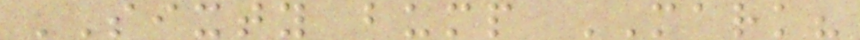SIXTY bump MARK?
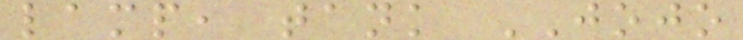lamp, tank JOJO
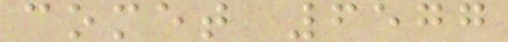comet 6577
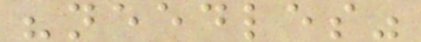"needles"
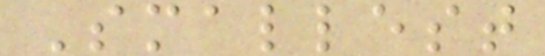Smallest
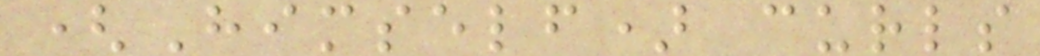(Himself) curls
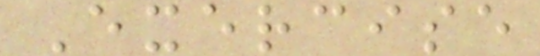Exercise
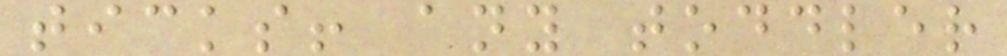ticks! any toddler
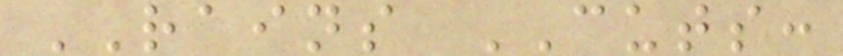RAINS CUTS:
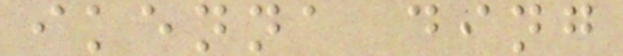ikenna ding
